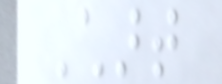Chart
